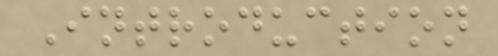Introduction
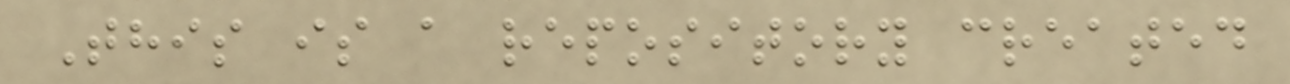This is a repository created
